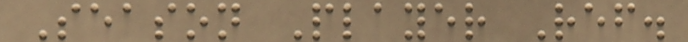Season Player Ref.
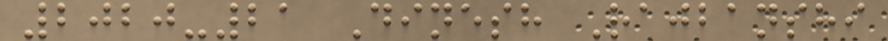2020-21 Dinesh Rajbanshi
